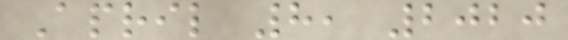April 8, 2020
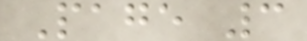Page 3
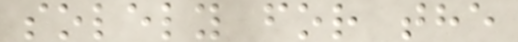solely for the
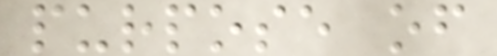purpose of
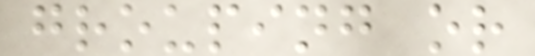grouping or
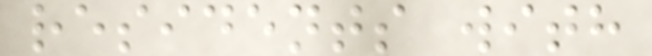residents with
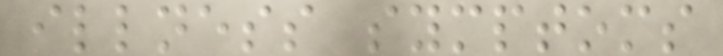illness symptoms
